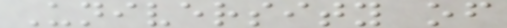University of
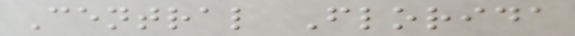Central Florida
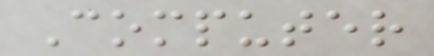Computer
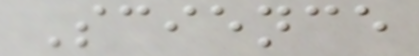Science
